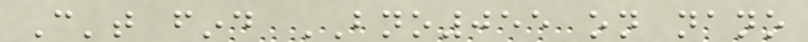Can't find BNO055 on nano
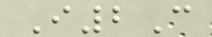I2C
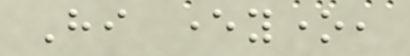Hi everyone,
